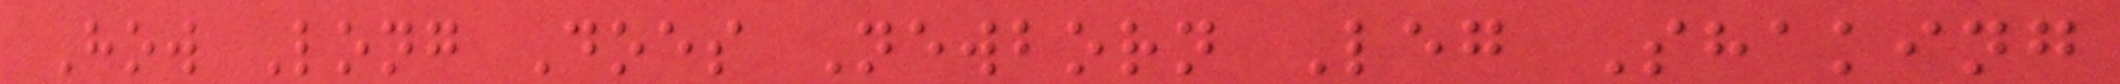How Long Does Newborn Leg Shaking
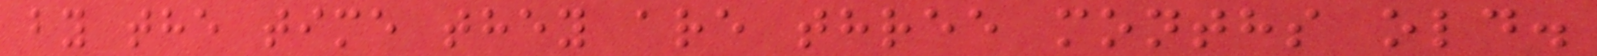by the time they are three months old.
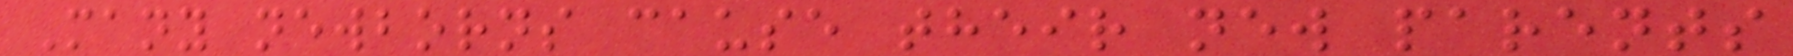Many newborns cause their new parents
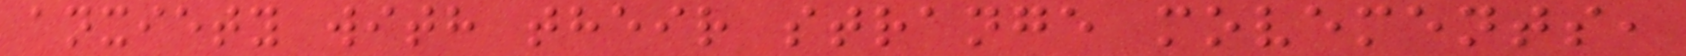anxiety with their strange movements,
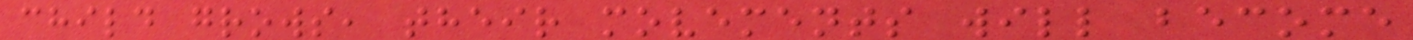child grows, their movements will become
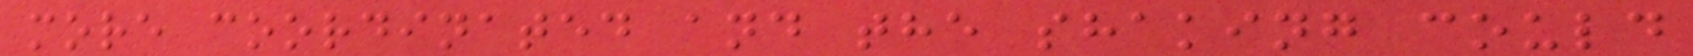more coordinated and the shaking could
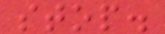stop.
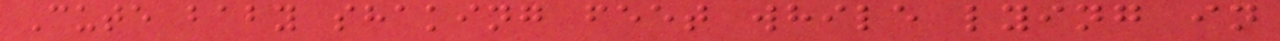Cute baby shaking feet while lying in
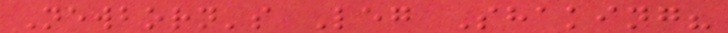Newborn's Leg Shaking?
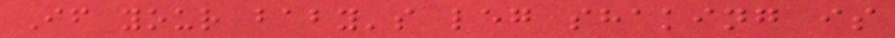If your baby's leg shaking is
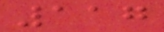117
